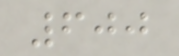600
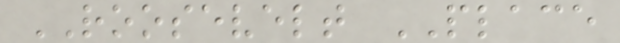ROOSEVELT PLACE
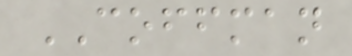COFFMAN
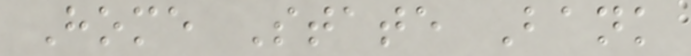Home State Bank
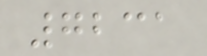7231
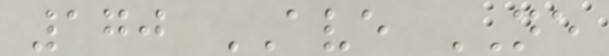170 AVE NE
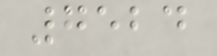7524
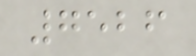7526
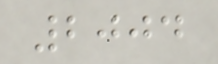2004
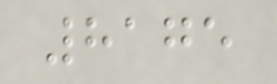8175
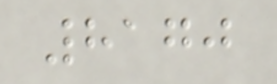8170
